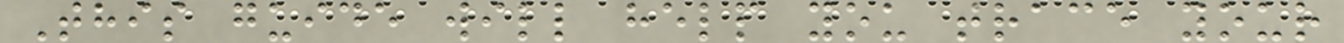This guide will help you trace your
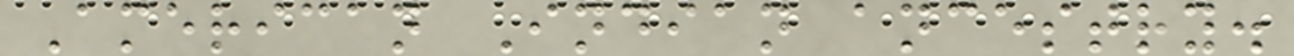American Indian ancestry.
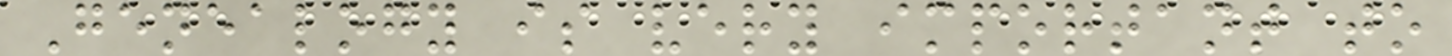Genealogy is very important to
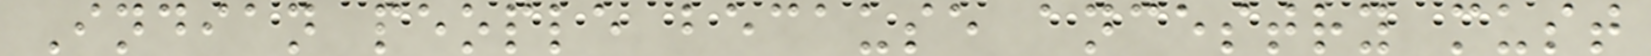Indian people because ancestry must
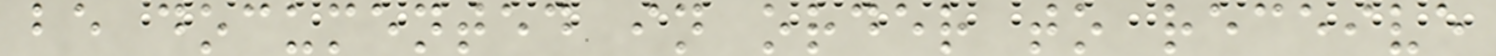be documented in order to receive
